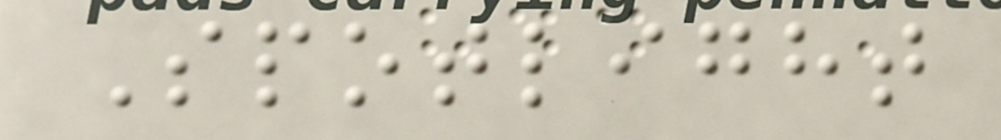Spotlight
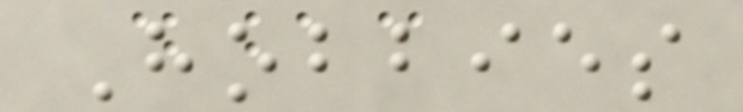Hobbies
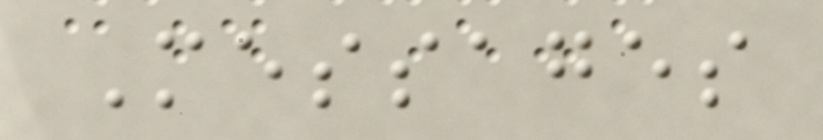Messages
